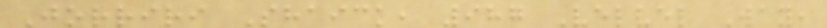Jorriri Shaick, 987 Velvel Way,
